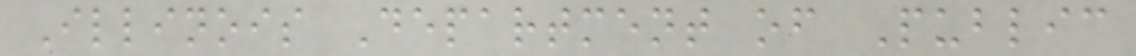Illinois Department of Public
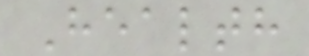Health
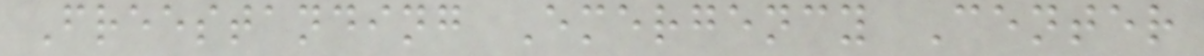Freestanding Emergency Center
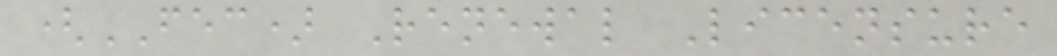(FEC) Renewal Licensure
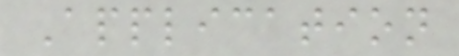Application
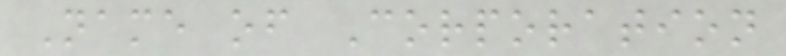Name of Corporation
